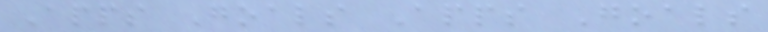Apps Goals Apps Goals
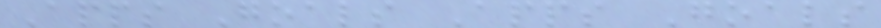Apps Goals Apps Goals
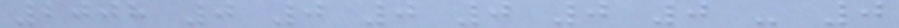2008 0 0 0 0 0 0 - 0
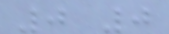0 0
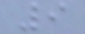9
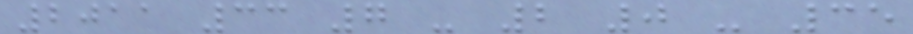2011 33 7 - 2 0 - 35
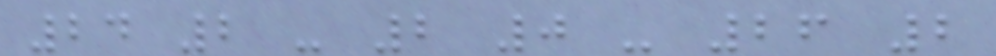24 2 - 2 0 - 26 2
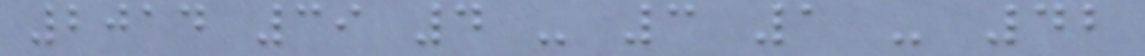2014 39 4 - 3 1 - 42
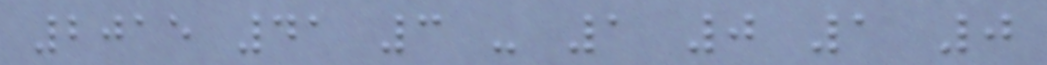2015 41 3 - 1 0 1 0
